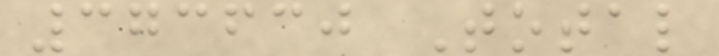373630 Total
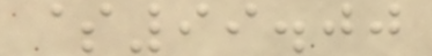$99.00
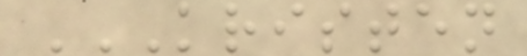KRISTEN
